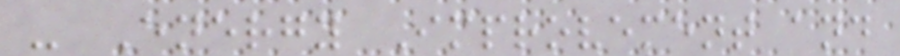- Energy Improvement and
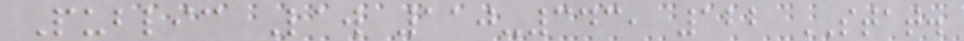Public Law 110-343, 122 STAT.
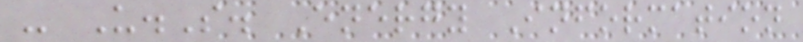- U.S. Energy Information
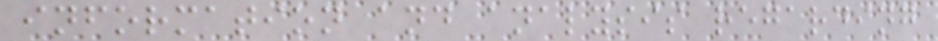information and analysis regarding
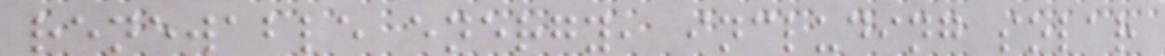renewable energy, including solar
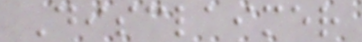Disclaimer
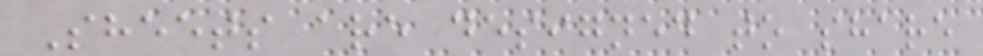Sheets are designed to share
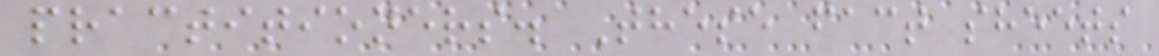practitioners. These fact sheets
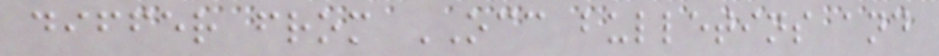differ from OCC bulletins and
